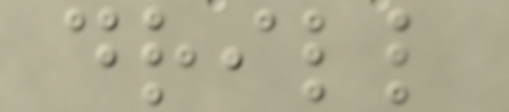drill
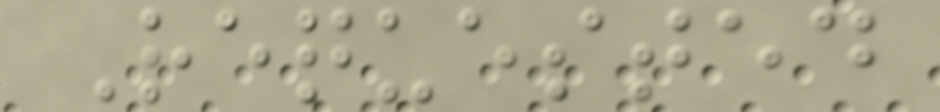Requested
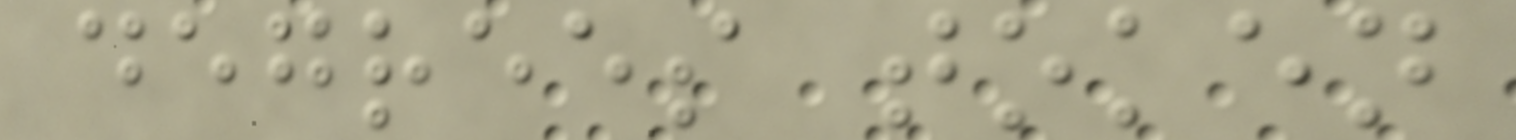degrees token
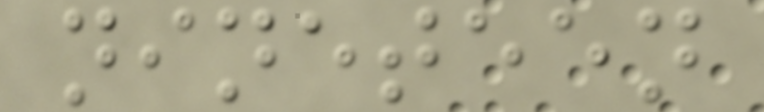nineteen
